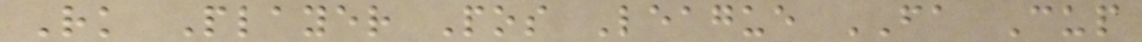Rk Player Pos League FA Cup
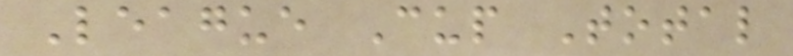League Cup Total
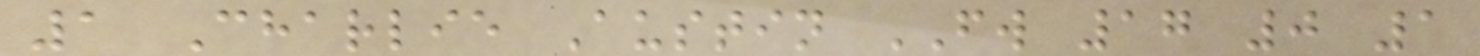1 Charlie Austin FW 17 0 1
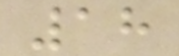18
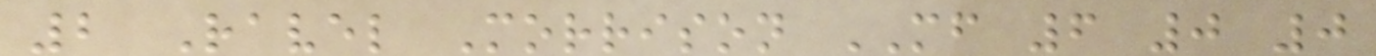2 Ravel Morrison MF 6 0 0
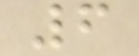6
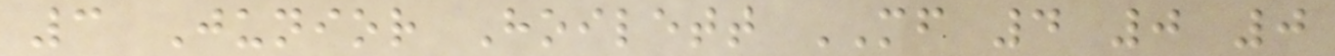3 Junior Hoilett MF 4 0 0
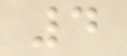4
